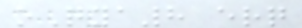oQya8 erq
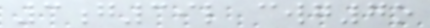3g39l cwg7o
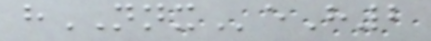hNNXeH2
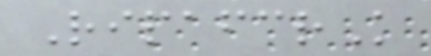RipafcrK
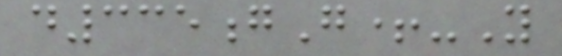d335gG+-Y
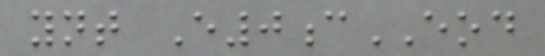ynt E0cEOD
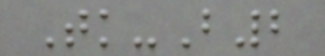Tk-B2
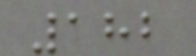182
